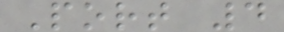Port 4
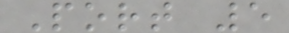Port 5
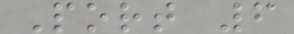Port 6
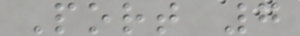Port 7
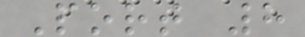Port 8
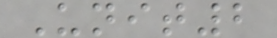Unit2
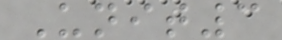Unit3
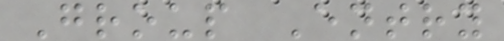Group Entry
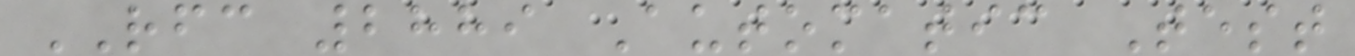RFC 2889 Automatic Test
